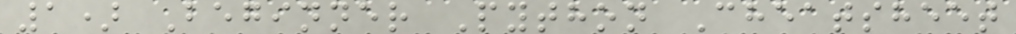1) Beginner Python Cheatsheet
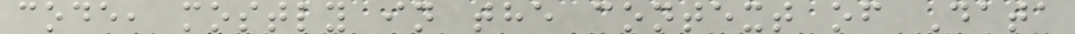code, mostly in the context of Data
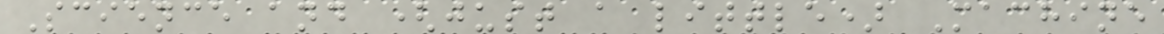Science and (just a little) Machine
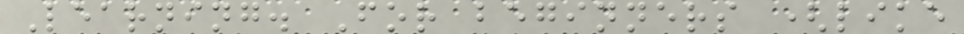Learning. For beginners (like
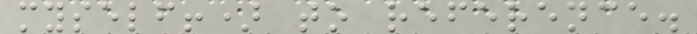myself!) to reference.
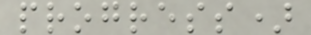progress)
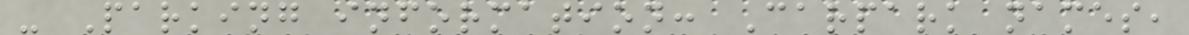- Parking information: Carpark names,
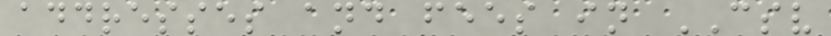addresses and fees in CSV
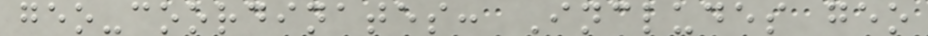geo-coordinates: Includes geo
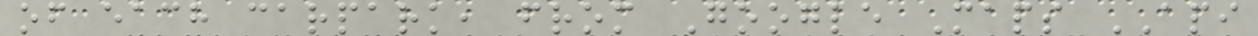of each carpark, from Google Maps API
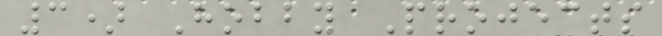3) Hobby Projects
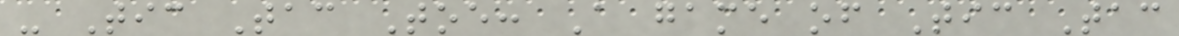- Tic Tac Toe: A game of Tic Tac
